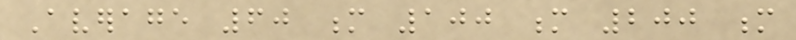Average 60 m 100 m 200 m
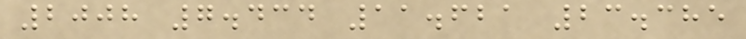2008 7.434 11.621 23.385
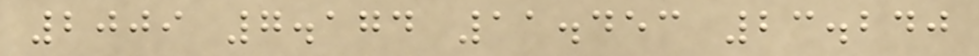2009 7.174 11.453 23.240
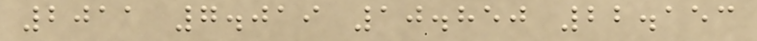2011 7.019 10.850 22.153
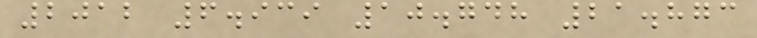2012 6.939 10.748 21.873
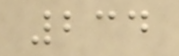234
